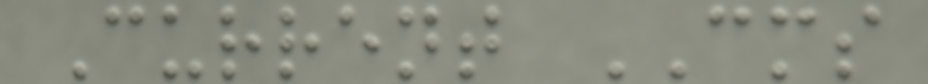Current CMS
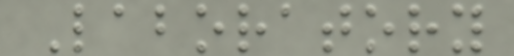Laboratory
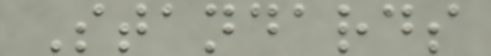Standards
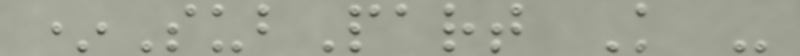*SubPart K -
